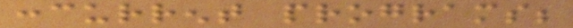concurrent programs;
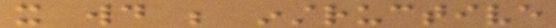it would be instructive
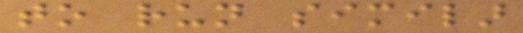to run similar
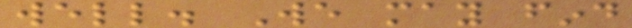well. We may find
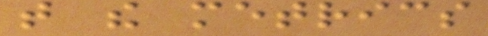that the metrics
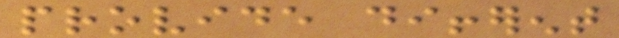provide different
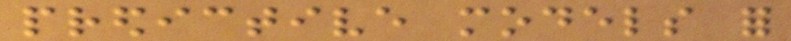predictive models for
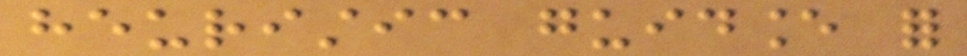heuristic guidance for
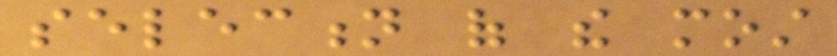selection of the most
